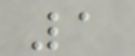1
